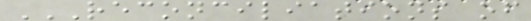RECONCILIATIONS OF
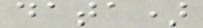data)
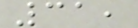31,
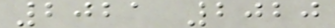2021 2020
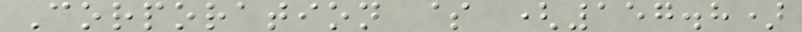Corporation $ (157.8)
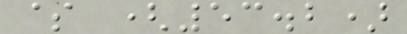$ (53.2)
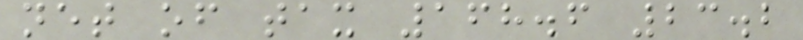net of tax 168.6 23.2
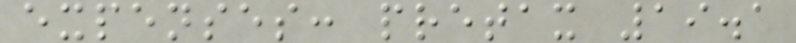expenses: pretax 19.1
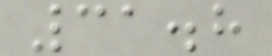31.8
